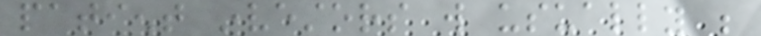patient investors will usually be
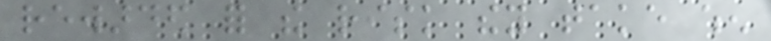rewarded for the risk they take when
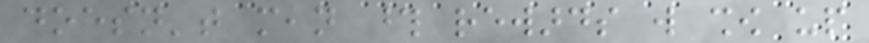doesn't mean those rewards will show up
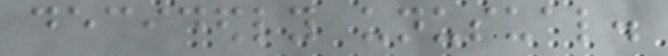decidedly unusual.
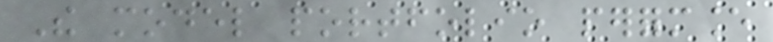The model portfolio performance
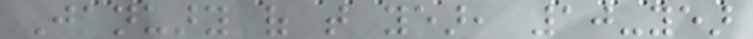January of that year, 10-year
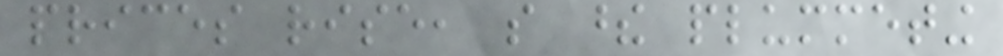prices rise, so these plummeting
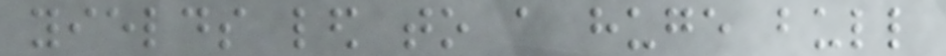yields led to a huge bull
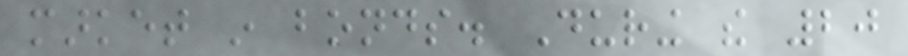market in bonds. During the 20
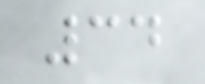34
